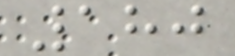180
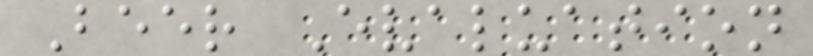Beer Evaluation
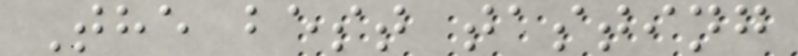The best tasting
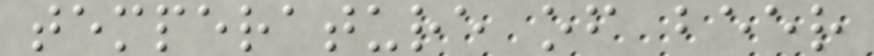temperature of beer
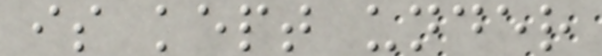is kept under
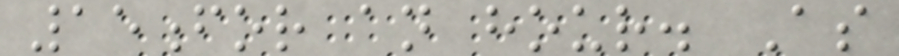15for an hour. As
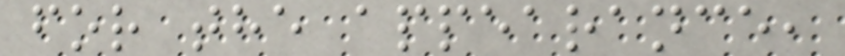for the appearance,
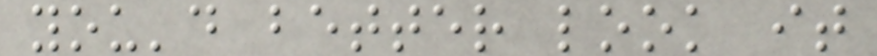you'd better look it
